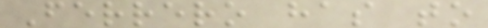Ferrero has to
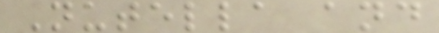Nutella and
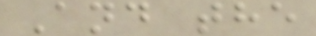And the
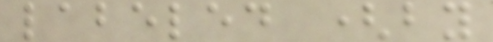labeled (by
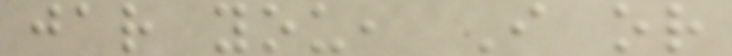jar you, I or
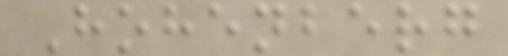Hohenberg
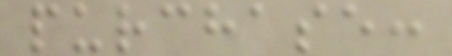purchase:
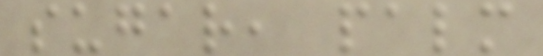sugar, palm
